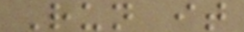Run it
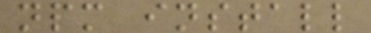npm install
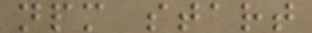npm start
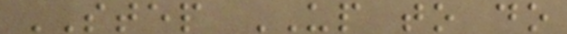STEP UP to do
